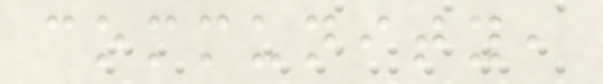community,
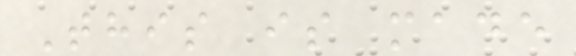This is made
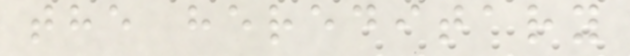the hereditary
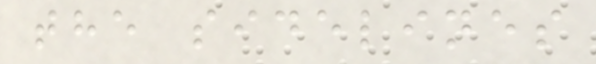the sidelines
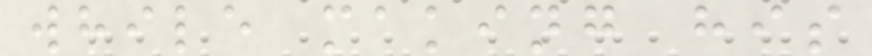while making his
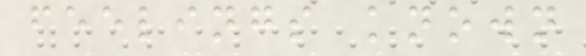feelings known
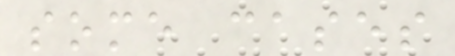some cases
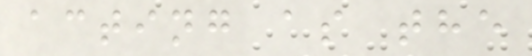acting as the
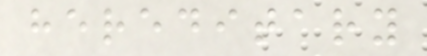hereditary
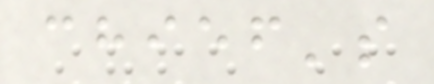chief's
